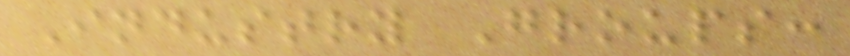Industry Groups:
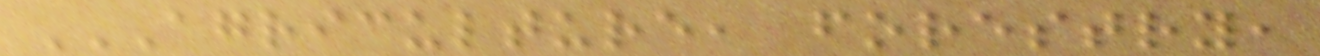AGRICULTURE, FORESTRY,
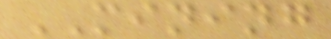MINING
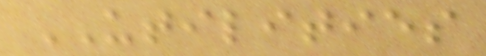UTILITIES
